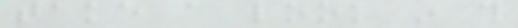take a look in this
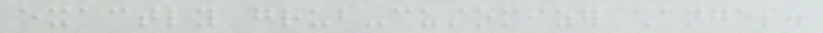exactly grub-customizer changes.
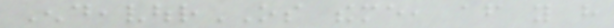EndeavourOS theme, after you have
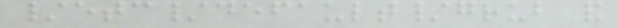/etc/default/grub and
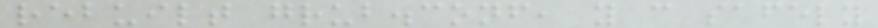rebuilt grub.conf, you can safely
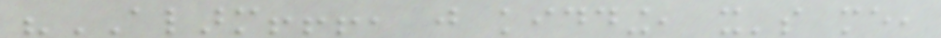"ALARM!!!, just kidding, it's me,
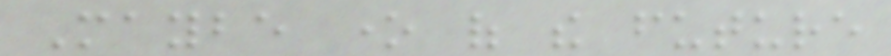Maybe one of the future
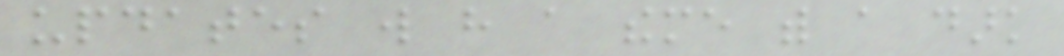updates will have a theme with a dark
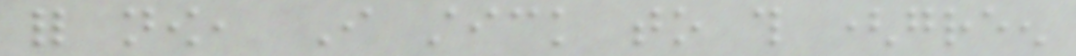for now, I stick to this (green
